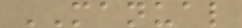MANUAL
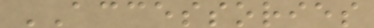ACCESSORIES
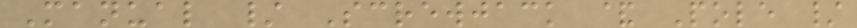Manual / Screwjack & Pole /
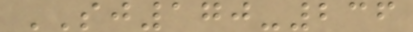SJ170-236
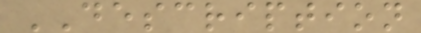DESCRIPTION
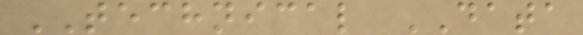TECHNICAL DATA
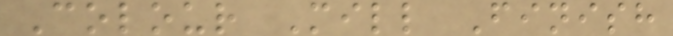Colour Mill Finish
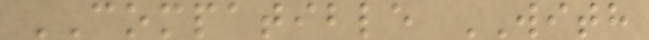COMPATIBLE WITH
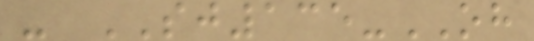- SJ135-OH
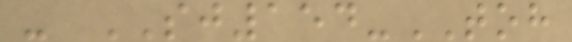- SJ154-TOH
